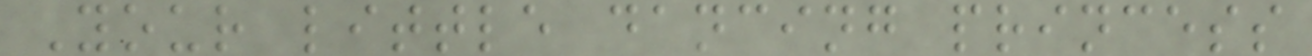Your little dancing princess
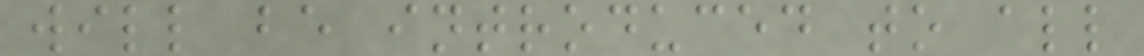will be introduced to all
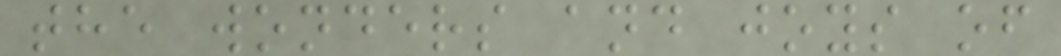the wonders and joys of
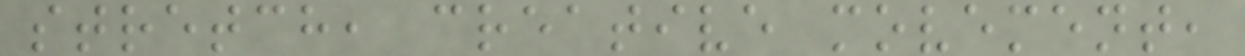stretch, creative movement,
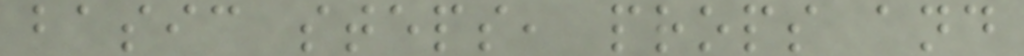basic steps, props and
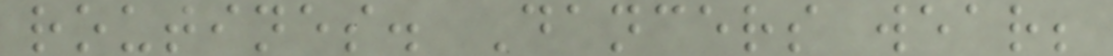routines. Dancers wear;
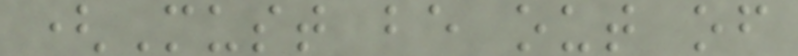(Must be out of
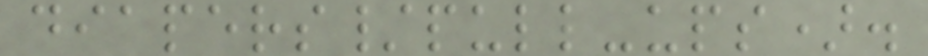diapers/pull-ups).
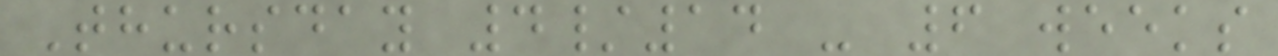Thursday 4/14 - 6 weeks
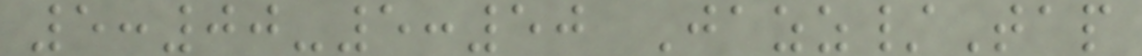5:00-5:50 Jazz/Tap
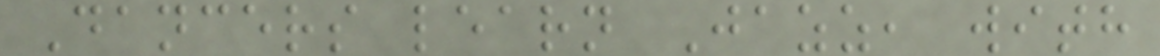Dancers learn Jazz, with
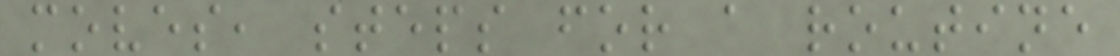moves, steps for a routine
